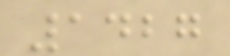1427
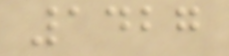1427
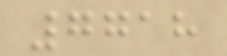7718
